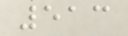513
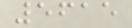5615
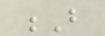B
